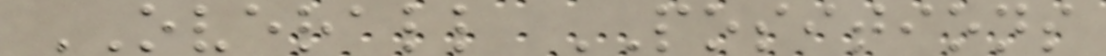OVERALL POSITIONS
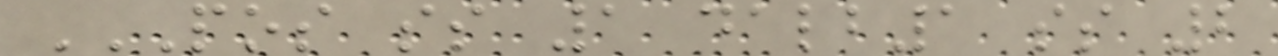POS SS 1 DALB1 SS 2
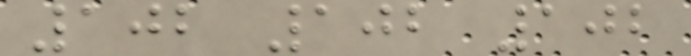102 102 102
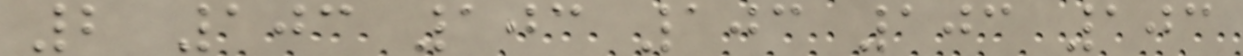2 103 103 103 103 103
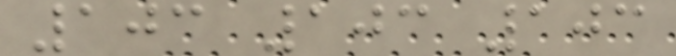103 103 103
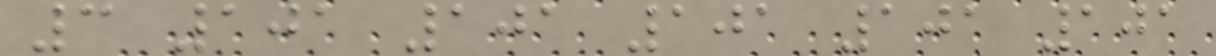3 101 101 101 101 101
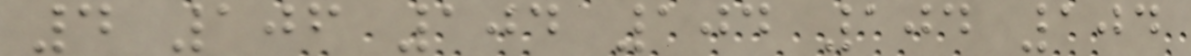4 106 104 104 104 104
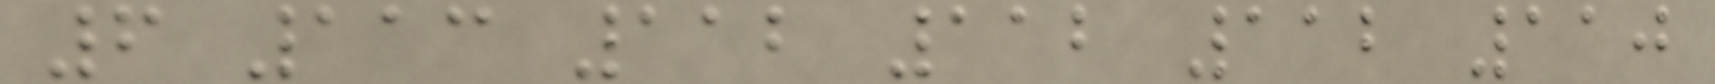6 113 112 112 112 110
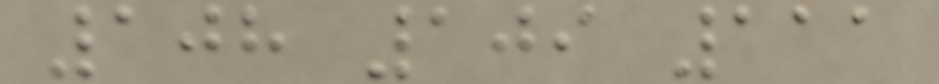108 109 111
